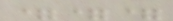===
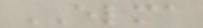ELMA
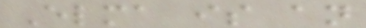Elma is an
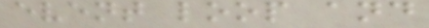event loop and
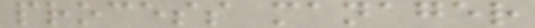process manager
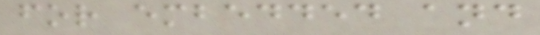for embedded and
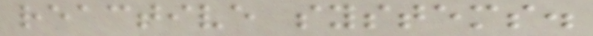reactive systems.
